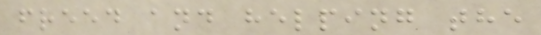freed and helping the
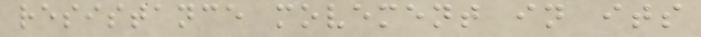resistance movement in its
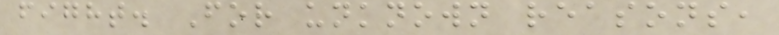fight. For unknown reasons,
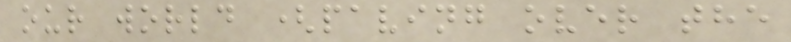our world (paving over the
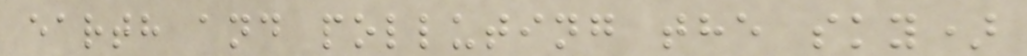earth and polluting the sky)
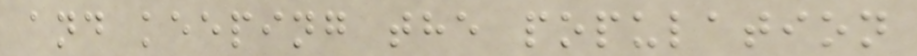and keeping the population
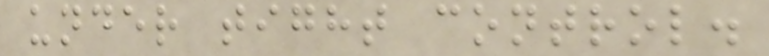under tight control.
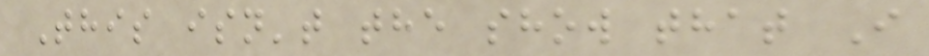This isn't the show that I
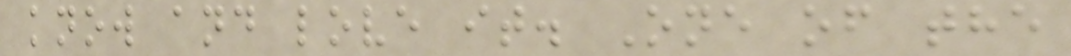know and love it. One of the
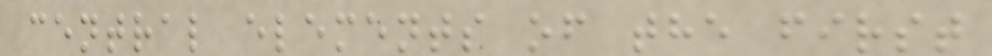central elements of the first
